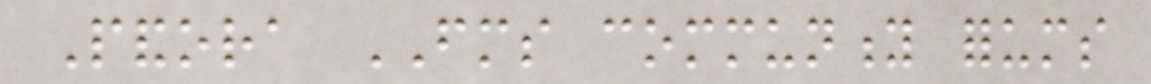Pandora FMS community forums
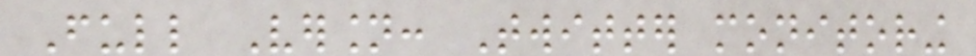Full Version: Twitter monitoring
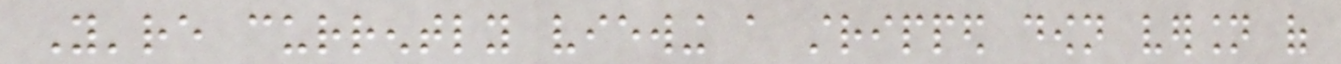You're currently viewing a stripped down version of
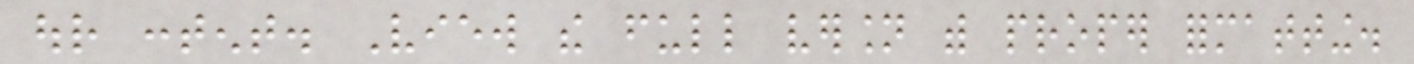our content. View the full version with proper formatting.
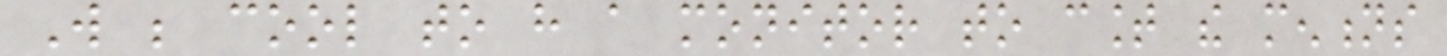Will be cool to have a monitor to count the mentions
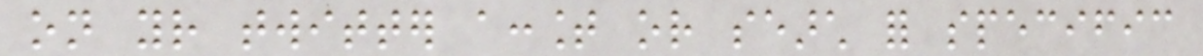on your twitter account or search for specific
